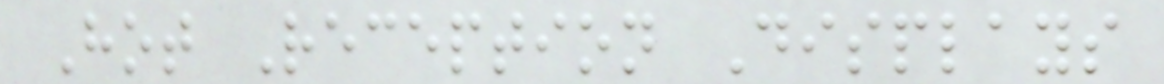Hot Reception Displays
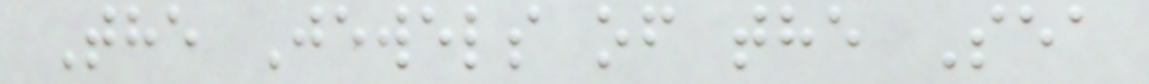The Jewels of the Sea
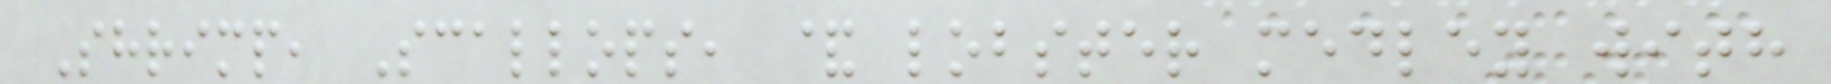Shrimp, Scallops, & lobster medley with
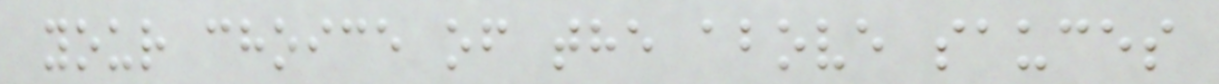your choice of the above sauces
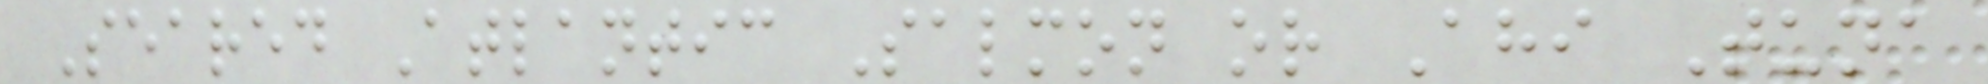Seared Atlantic Salmon or Ahi Tuna
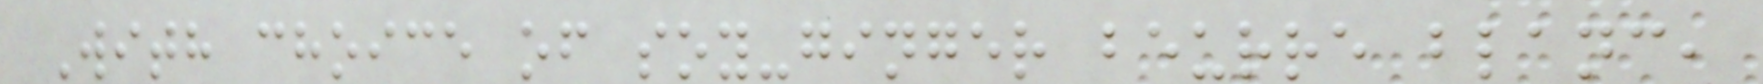With choice of soy-ginger beurre blanc,
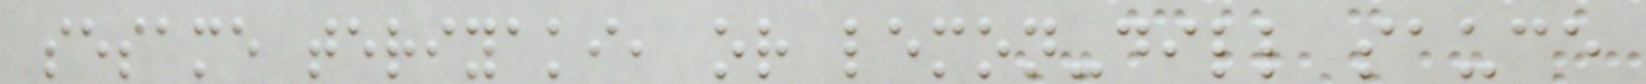sesame teriyaki, or lemon-dill sauce
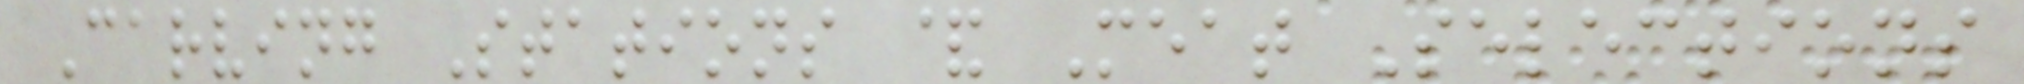Carving Stations & Meat Selections
